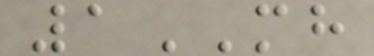1MH
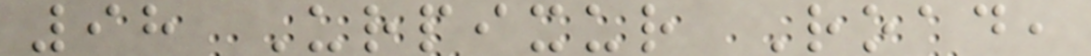98 Urpixur Road,
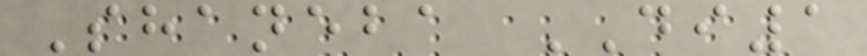Shaneba DI1
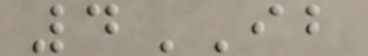4IB
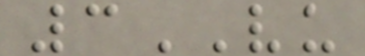3VU
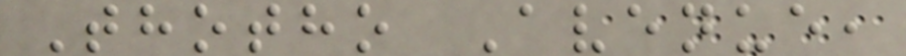Thotho Avenue,
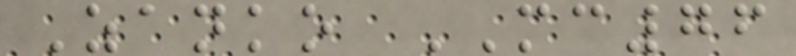Zanko MC76
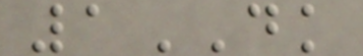1DK
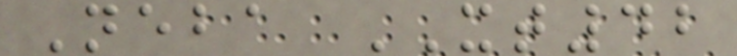Neba XT42
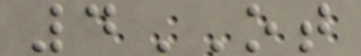4OT
